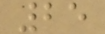25
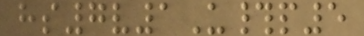hs7v1U#p5
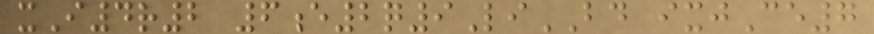xI4r2 6e2q9LiBD ixjCe7
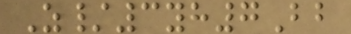Z/3yh7Bb
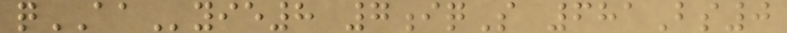qAAyie8 7iqS 681Bs0
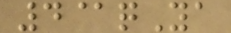4@qYa
